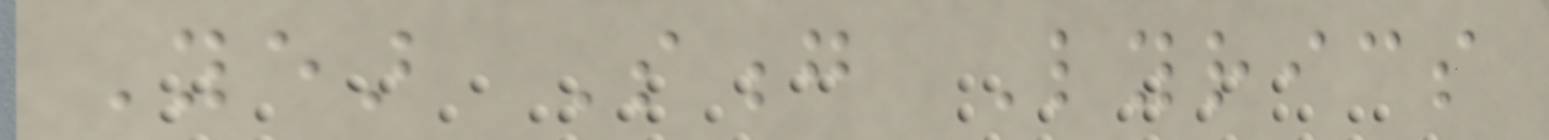Year Song Lyrics
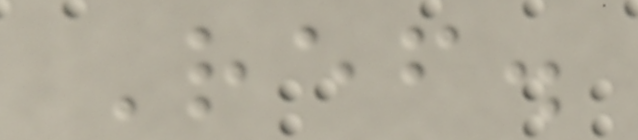Ref.
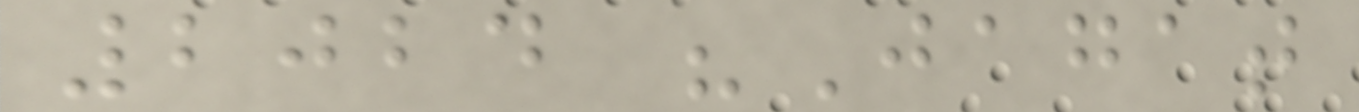2024 "Jagat
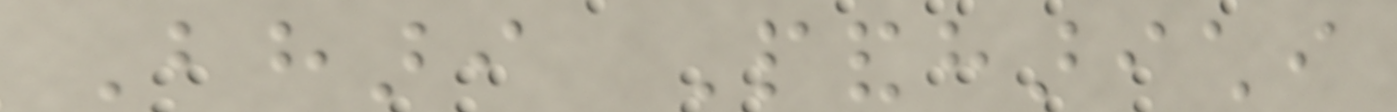Bhari Pandharichi
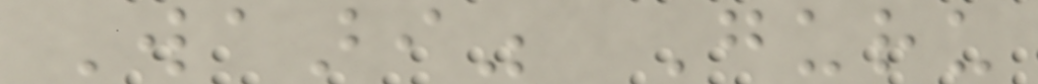Waari" Guru
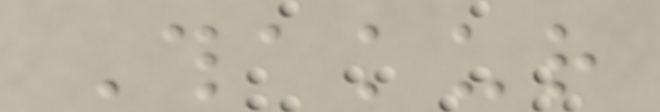Thakur
